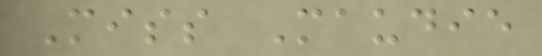Miss Maudie
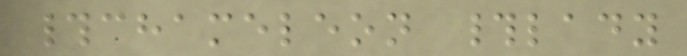#chameleon #lady
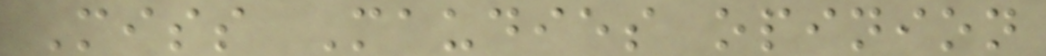Miss Maudies opinion
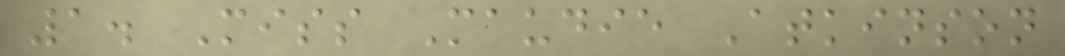1. Miss Maudie Atkinson
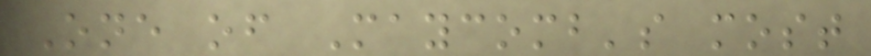One of Maycomb's most
